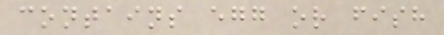contains egg or fish
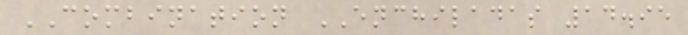COMBINATION ENCHILADAS 14.95
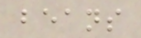beans
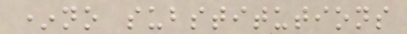*no substitutions
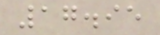17.95
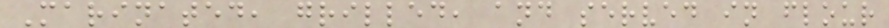Marinated, grilled, and served in flour
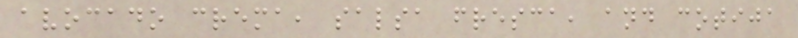avocado crema, salsa fresca, and cotija
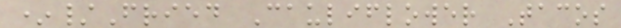*/Fried Cauliflower Tacos
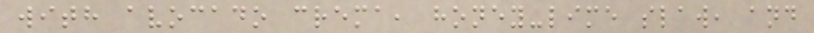with avocado crema, honey-lime slaw, and
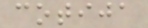cotija
